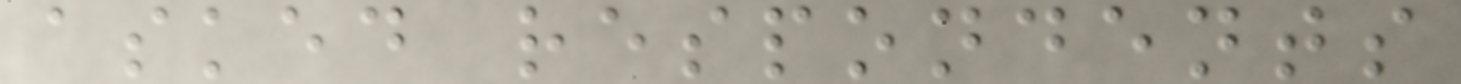asked respondents
